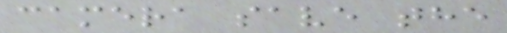camera save the
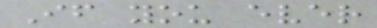If you ever
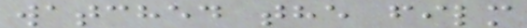watched the film
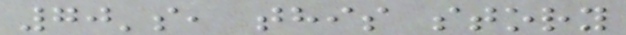70's, this story
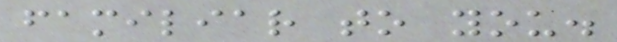familiar to you.
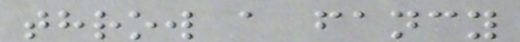throw a fancy
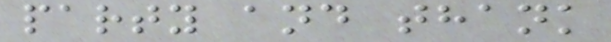party and thank
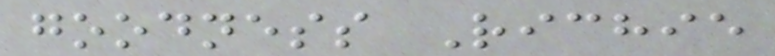goodness Richie
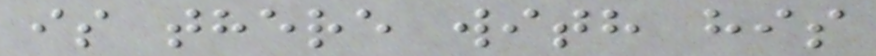is there with his
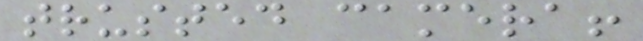trusted camera!
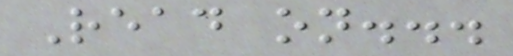Read on...
